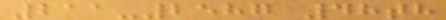211-2587 48th
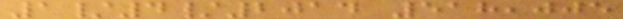1/4/2014 518,005
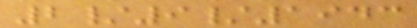2/9/1943
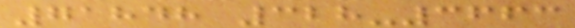71848 328-3663
